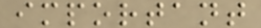important
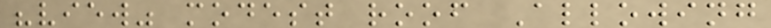"view" modest roof Allowing
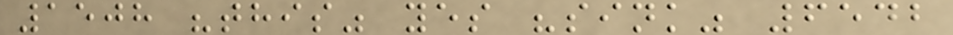1508 "this" yes "sink" 6542
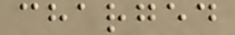charged
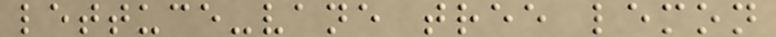lettuce-vane tree lemon
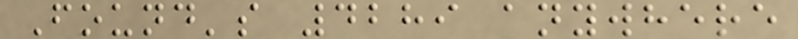Found's 4289 anywhere
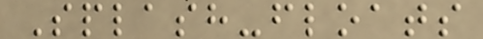Splash-floats
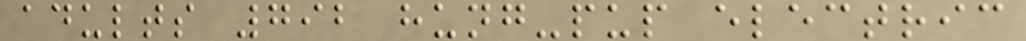adults 792 hung-pup electric
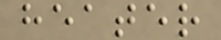heater
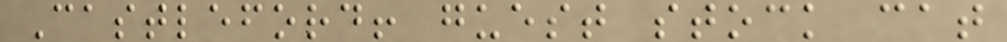Castleford! guest stock cat
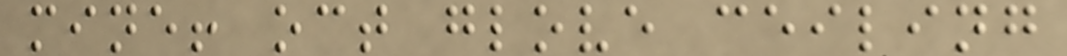mine! oct glove ceiling
